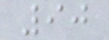90
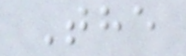The
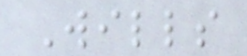Wills
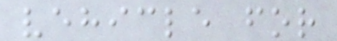vehicle for
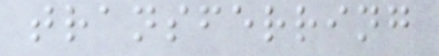transferring
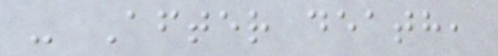- After death,
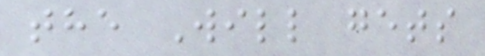the Will gets
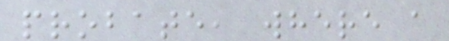probate, where a
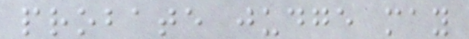probate judge may
